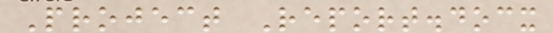Project Report.docx
